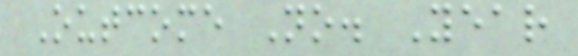Outcome No. Year
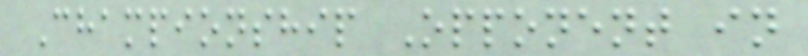Championship Opponent in
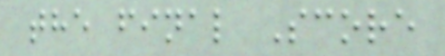the final Score
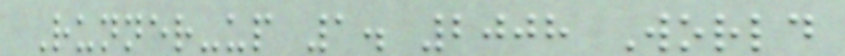Runner-up 1. 2008 World
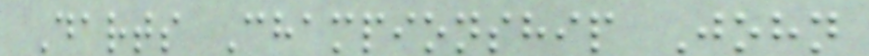Darts Championship John
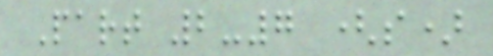Part 2-7 (s)
